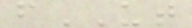fUT
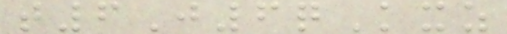t6J6qKxz
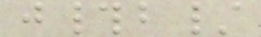j#b/
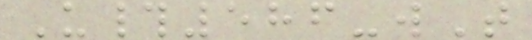U#586-wT
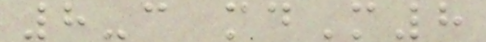8-c mdM8
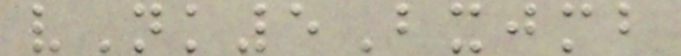vNk5Bxjmb
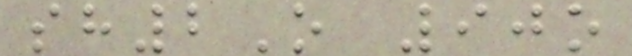sh2O 90o
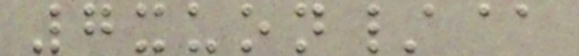7xuon/@
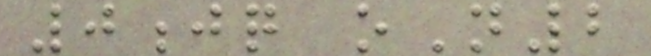0jq oN2
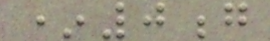*0g
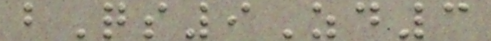bQs9Zd3
